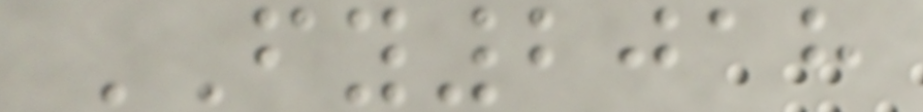FY2018
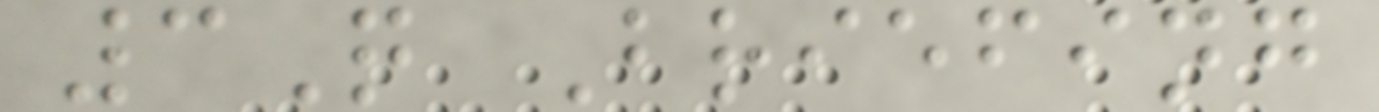3Q Briefing
